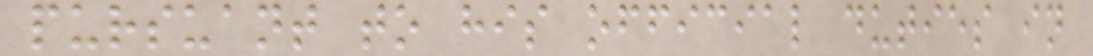pursuant to his official duties in
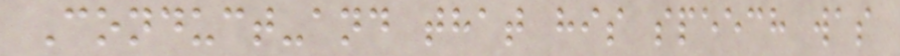Conduct-and that his speech was
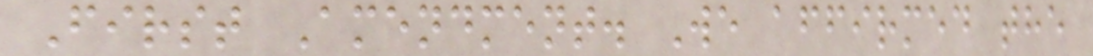First Amendment. We affirmed the
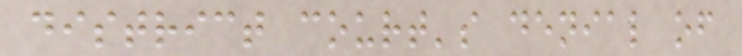district court's denial of
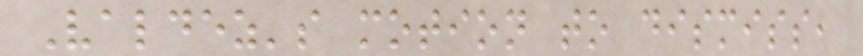Valdez's motion to dismiss,
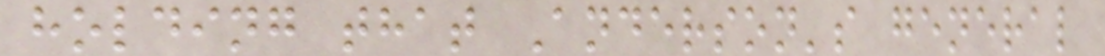holding that Anderson's general
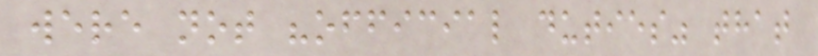were not "official duties" that
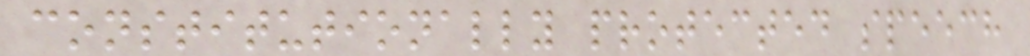constitutionally protected speech
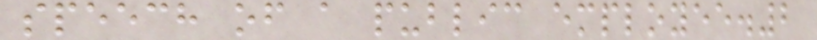speech of a public employee.2
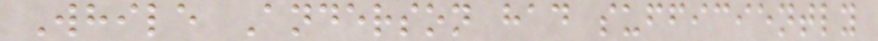While Anderson had sufficiently
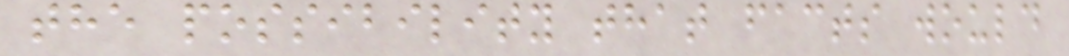the possibility that facts would
